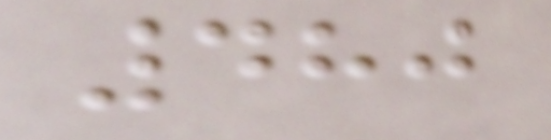480
